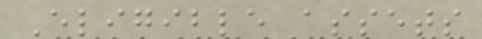Eligible assets
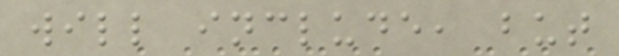will include, but
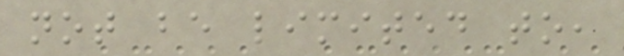not be limited to,
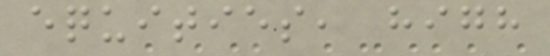equities, high
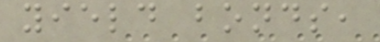yield bonds,
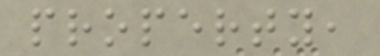property,
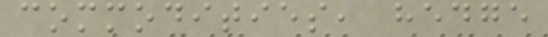commodities, hedge
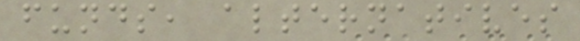funds, alternatives
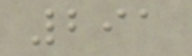291
